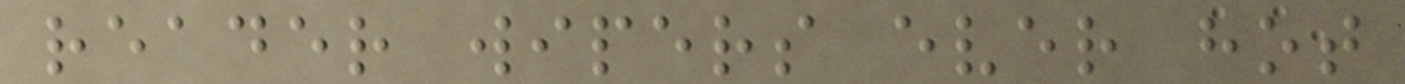reader wipers ever hot
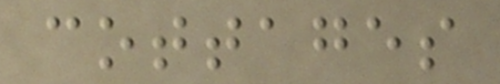cottages
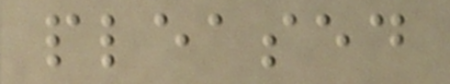pleased
